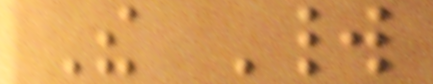The World
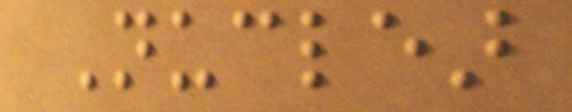Nuclear
